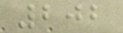202
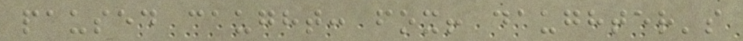paused caught: fox! daughter's
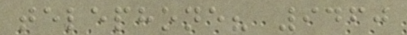telephone? 9460
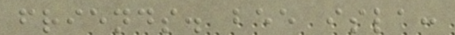friends. bee isla:
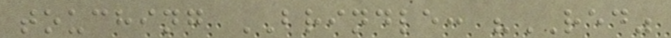touching BRINDLE: "RED"
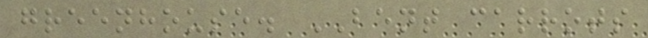greenhouse. BENT carrots
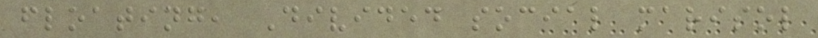floating, Divided social marisol
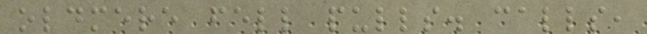oldmere fell pulls. calls,
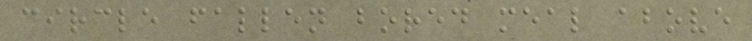circle fallen bored meal above
